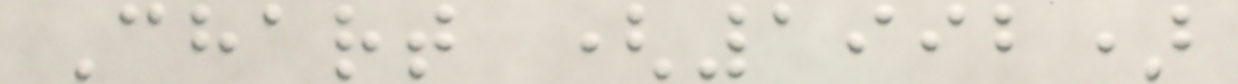Chart (1992)
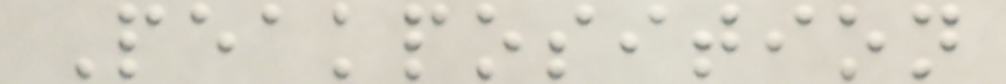Peakposition
